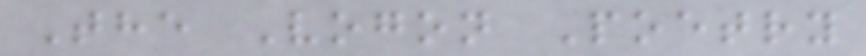The Vogon Poetry
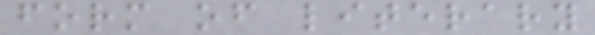form of literary
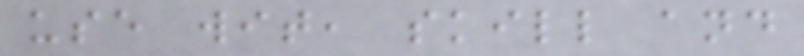use wit, skill and
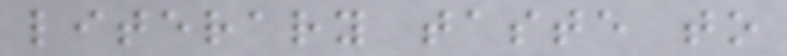literary taste to
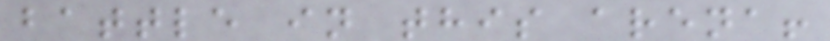battle in this arena!
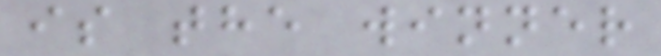is the winner
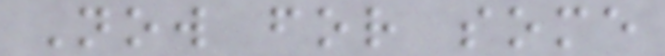Now for some
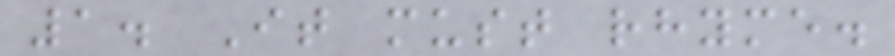1. It must rhyme.
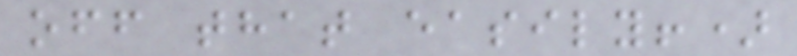off that easily!)
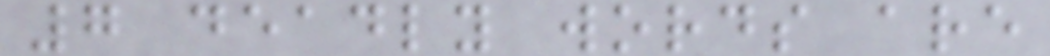7 deadly words are
